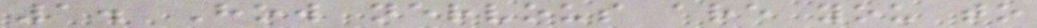1. How nervous are you to
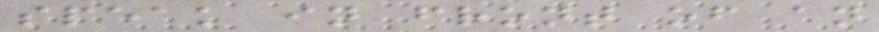speak in front of an
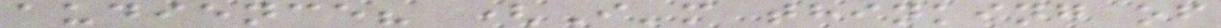audience? (I'm thinking of
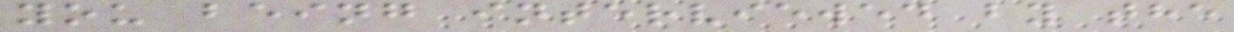you being interviewed by the
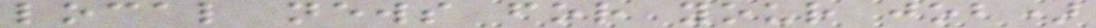local news for your job)
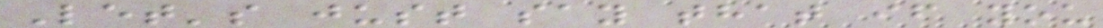Let's just say that if you
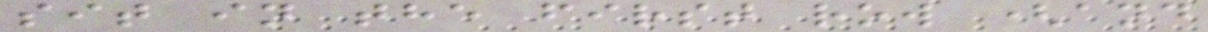sit in the first row (and
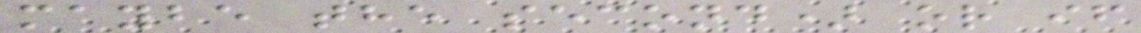maybe the second) or if
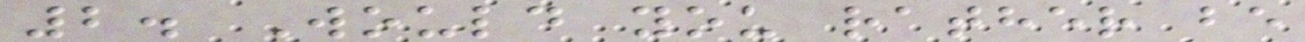2. Would you rather be
